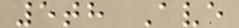5th Ave
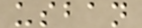usban
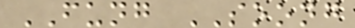FUNG SOONG
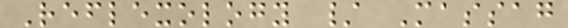Reflexology / Massag
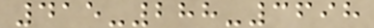415-288-3698
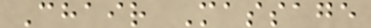Chair Massage
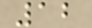12
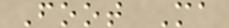Foot Ma
